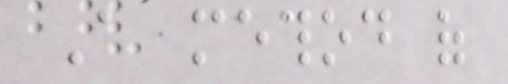A method of
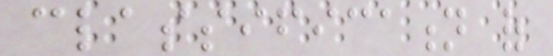classification of
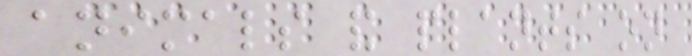animals and plants on
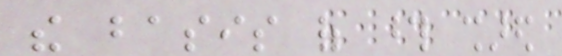the basis of those shared
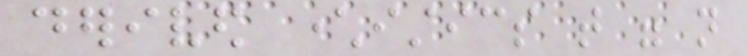derived characteristics that were not
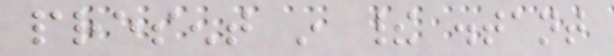present in their distant
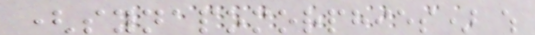(synapomorphies) which
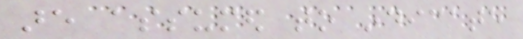are assumed to indicate
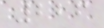226
